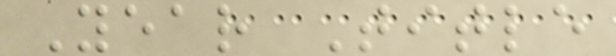Year Title
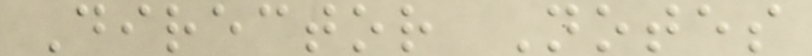Director Notes
